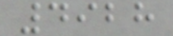4928
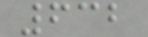632
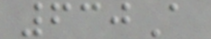630A
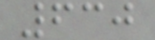630
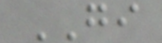GI
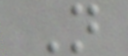N
